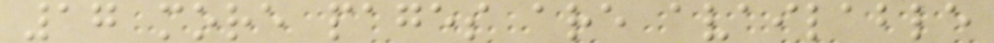17 more pages are available
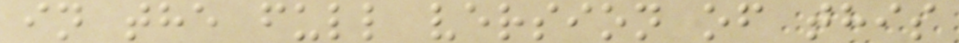in the full version of this
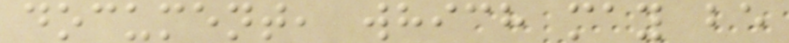document, which may be
